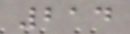214
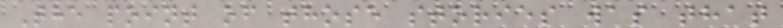The point of those stories was that
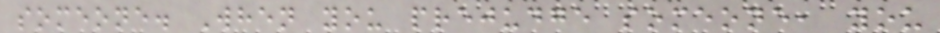someone. When you prejudge someone, you
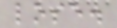lose.
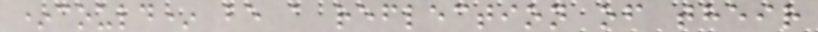*could* be a reflection of their
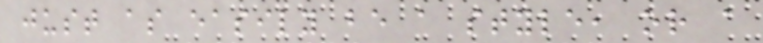just as easily be a style, or a
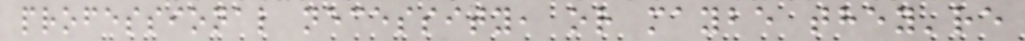professional necessity, or maybe they're
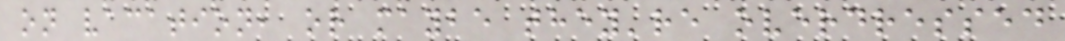on vacation, or maybe they're overdressed
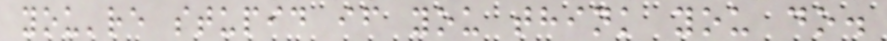you're stupid if you think you do.
